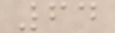64
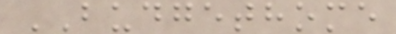BUDGETHOME
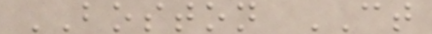BOSTON CT
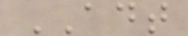ADT
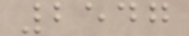2547
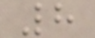8
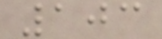103
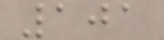101
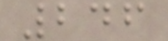246
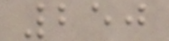250
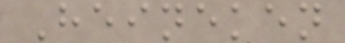Heineken
